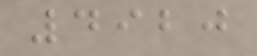4920
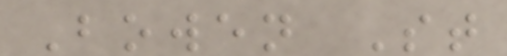Bowen St
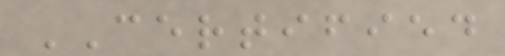CERTIFIED
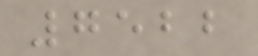7522
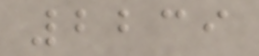2239
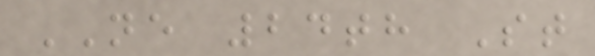NE 24th St
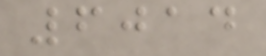6014
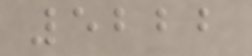5222
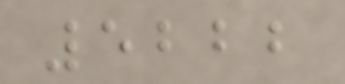5222
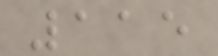115
